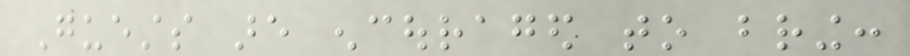Guests are encouraged to bring:
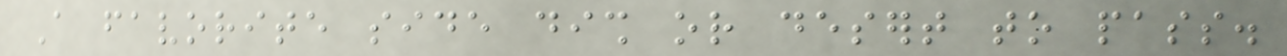A favorite side dish or desert to pass.
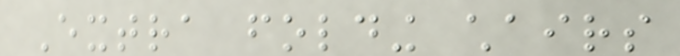Extra folding chairs
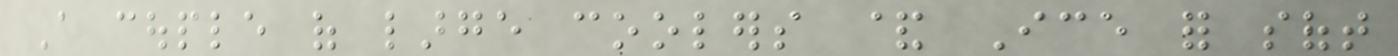A couple of large coolers & Ice for soft
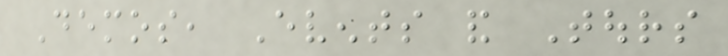Demos, Events and Tours
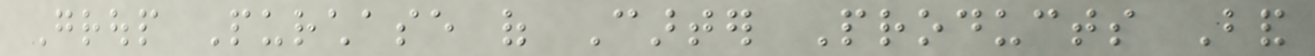Group Purchase of Carter Products Band
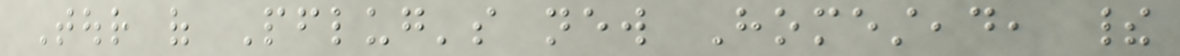Tour of Pflug's new Homestead, their
